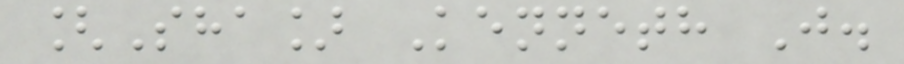[Sha] Kenneth J.
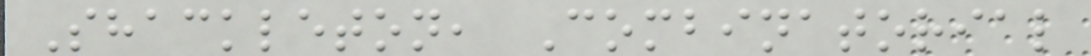Shackleton, Combinatorial
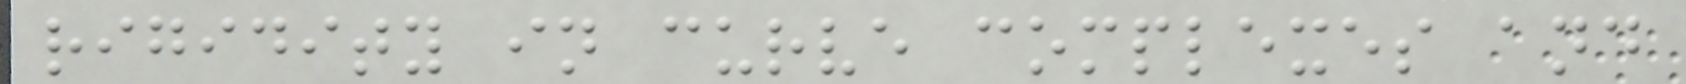rigidity in curve complexes and
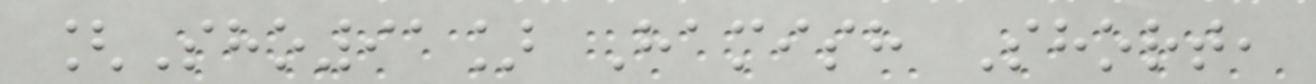[Sho91] Hamish Short,
